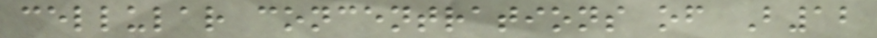cellular concentrations of B12
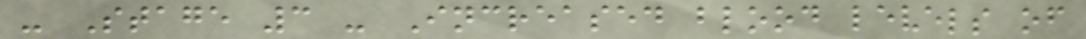- Stage 3 - Increased blood levels of
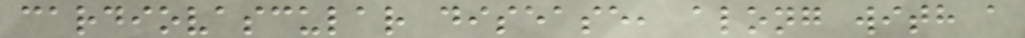cardiovascular disease, along with a
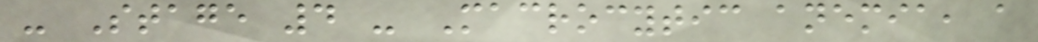- Stage 4 - Macrocytic anemia, a
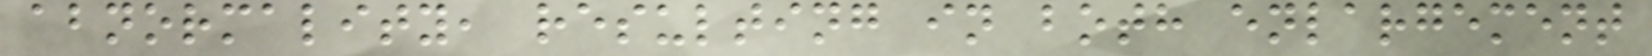abnormality, resulting in both enlargement
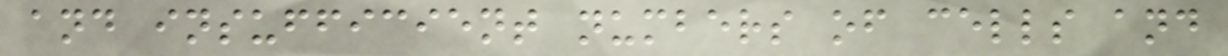and insufficient numbers of cells and
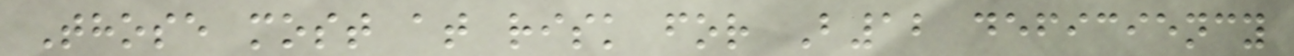Those most at risk for B12 deficiency
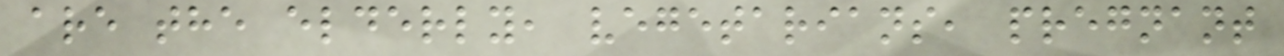are the elderly, vegetarians, pregnant
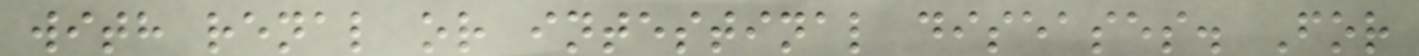with renal or intestinal diseases. For
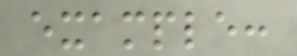example:
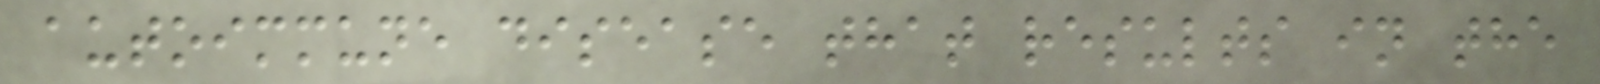autoimmune disease that results in the
